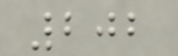202
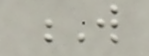W
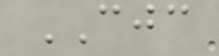CJC
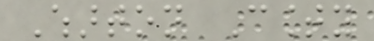Wharton County
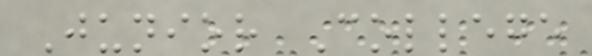Junior College
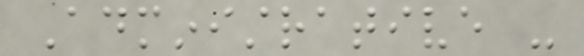Administrative -
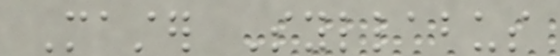Master Syllabus
